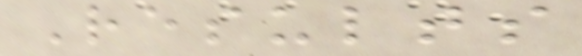Results
